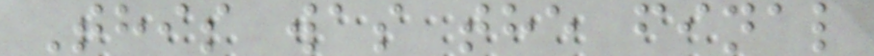This was the final
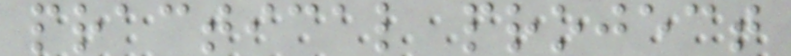practical project
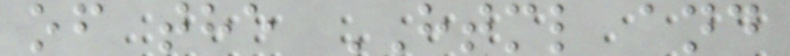of the HTML and
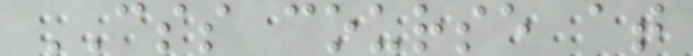CSS course at
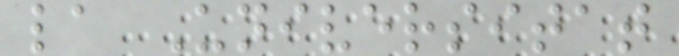la Universitat
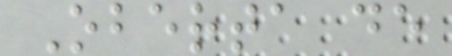Oberta de
